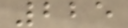225
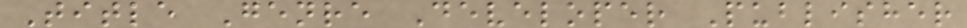Title Genre Developer Publisher
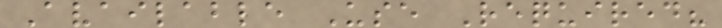Available Use Required?
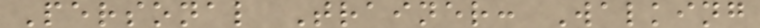Personal Trainer: Walking
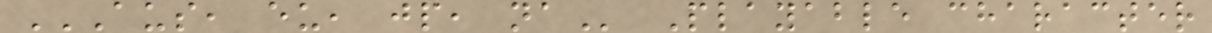AUS, EU, JP, NA Playable character
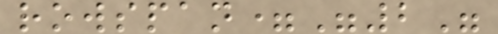rowspan="2"
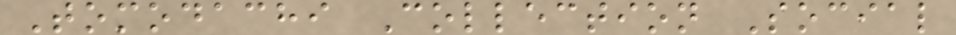Tomodachi Collection Social
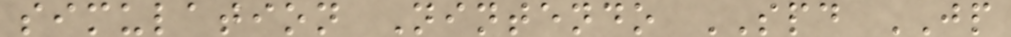simulation Nintendo SPD JP
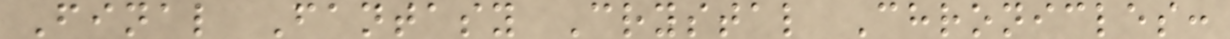Final Fantasy Crystal Chronicles:
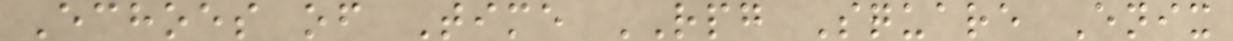Echoes of Time RPG Square Enix
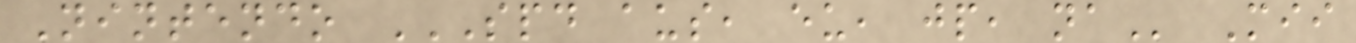Nintendo SPD AUS, EU, JP, NA Mii
